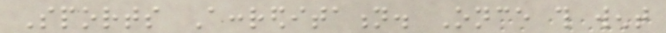Sports Accreditation. Once this went
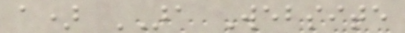a) ARA Website
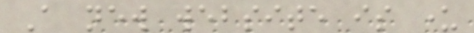A new website is under
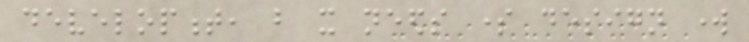development, but it needs some design work
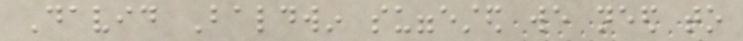David Baldwin suggested we need to
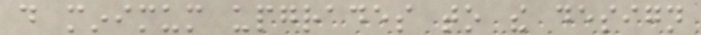do minimum upgrades to the design
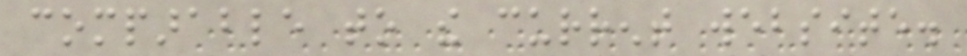comparable to the current website.
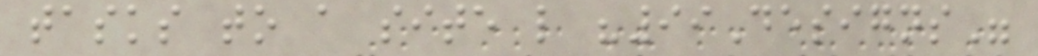tasks to a site like "99Designs"
